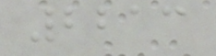2213
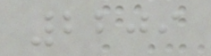2209
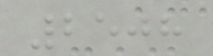2508
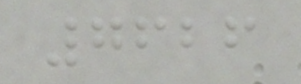7626
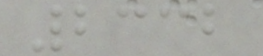2332
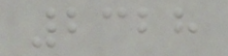2328
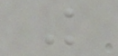K
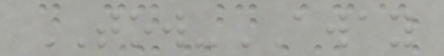TOW-AWAY
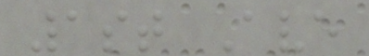1st Ave
